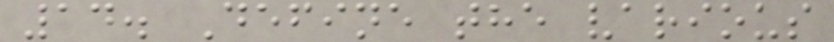14. Define the various
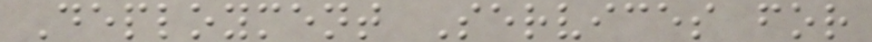Deployment Services for
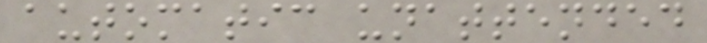automatic unattended
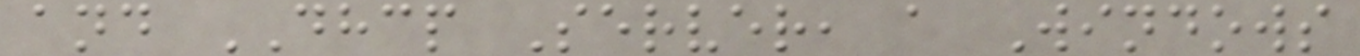and DHCP Server, a Windows
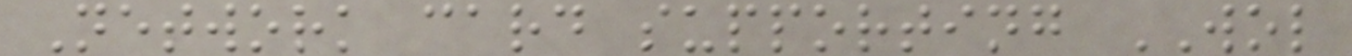Network card supporting WOL
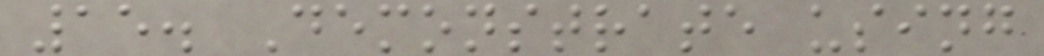15. Demonstrate using
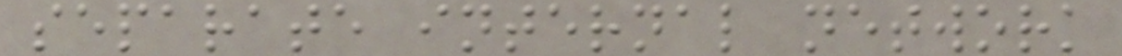separate internal network
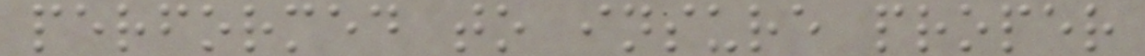performed to insure proper
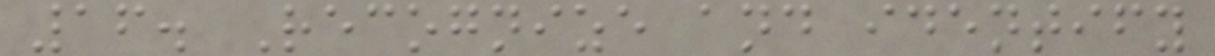16. Recognize and identify
